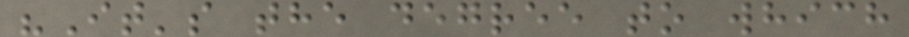"It's the degree to which
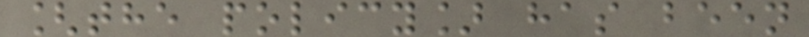[the policy] has been
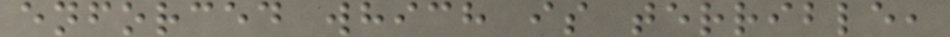enforced which is terrible,
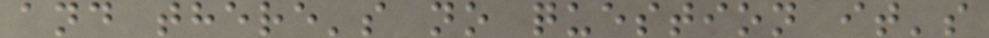and there's no question it's
